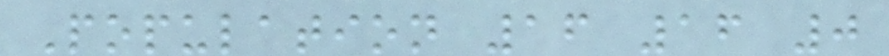Population 16 16 0
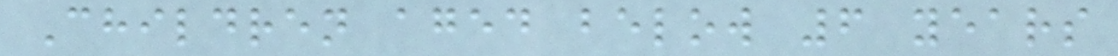Children aged below 6 years
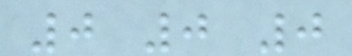0 0 0
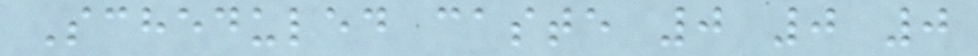Scheduled caste 0 0 0
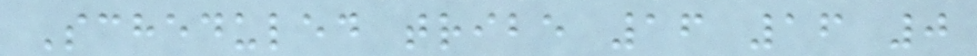Scheduled tribe 16 16 0
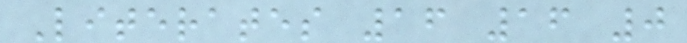Literates 16 16 0
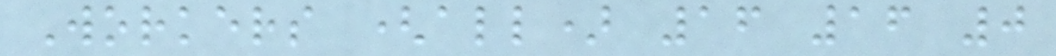Workers (all) 16 16 0
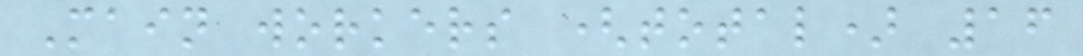Main workers (total) 16
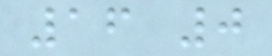16 0
